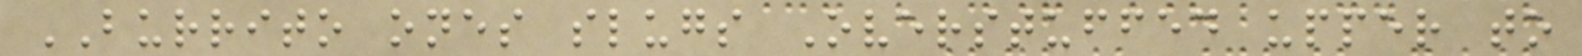BURRITO ones slugs Overstuffed upper to
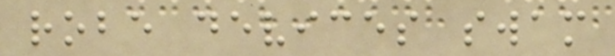robe devices swam
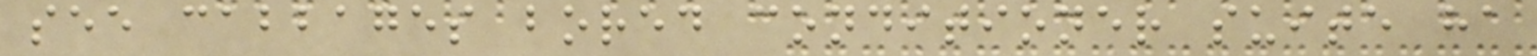see cabbages bored conditioner suite ha
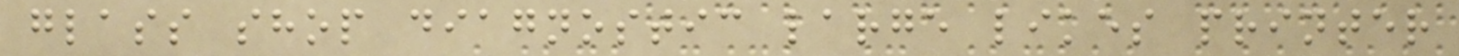glass shop diagnostic large likes printer
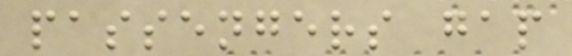passengers gap
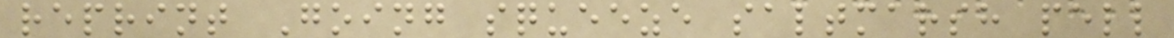reprint Going squeeze saltmarsh pell
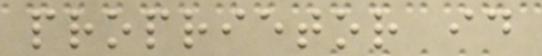proprietor id
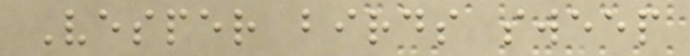Vesper birds sweep
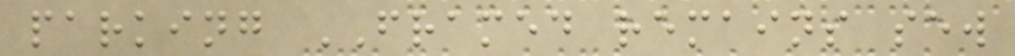parking FRAMED remains sew
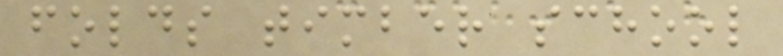folds timber school
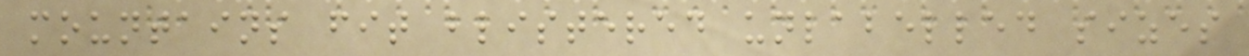mountains fit blistered unlabelled sizes
